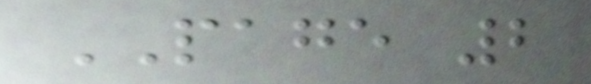PAGE 2
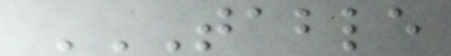TABLE
